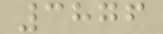3876
